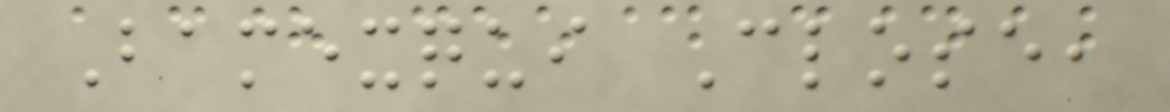Bamexqui Close,
